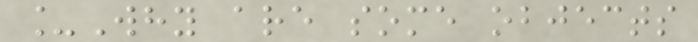_Why are some objects
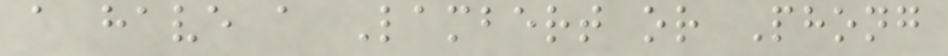a have a Lambert or Phong
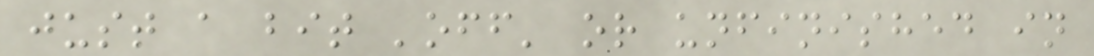just a bit 'off' or unfinished in
